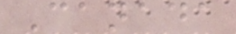Canada
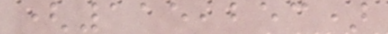(115,253)
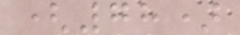(78)
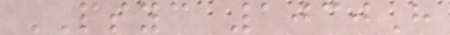PSYC 1030H
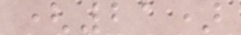(21)
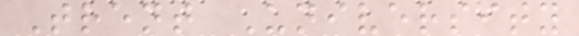Trent University
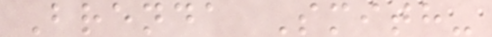Brenda Smith-
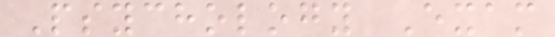Psychology Exam
